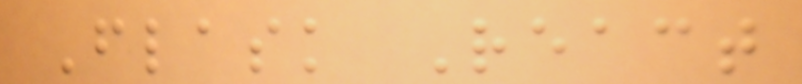Flask React
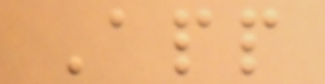App
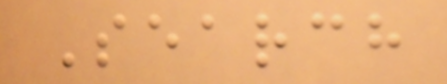Search
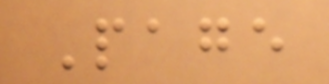Page
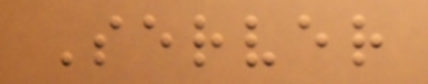Server
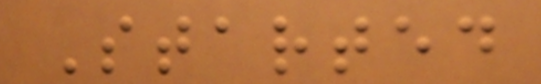Started
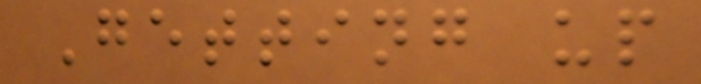Getting up
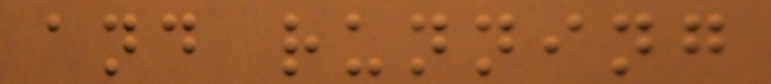and running
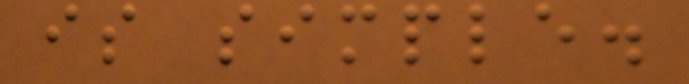is simple.
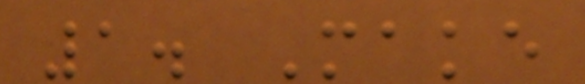1. Make
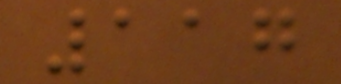117
